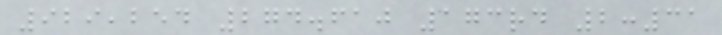929,254 274.610 173rd 2:31
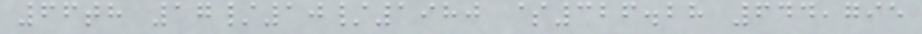66th 17/10/1980 $326.28 644,795
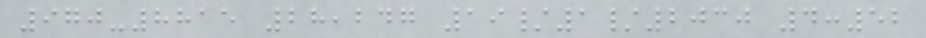970-8815 28,247 19/1/2030 4:52
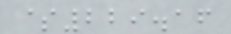$229.16
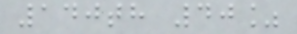140th 40%
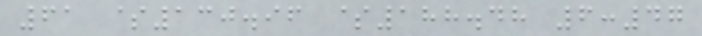61 $130.96 $188.48 6:47
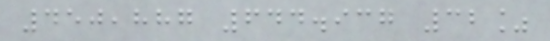450,887 644.937 32%
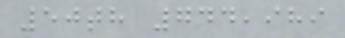50th 744,989
